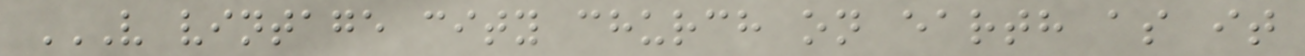V VINTAGE CITY CHURCH ON EARTH AS IT
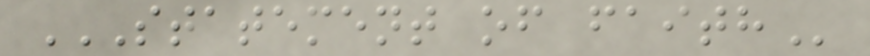STATEMENT OF FAITH
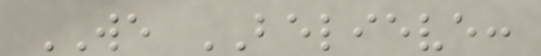WE BELIEVE:
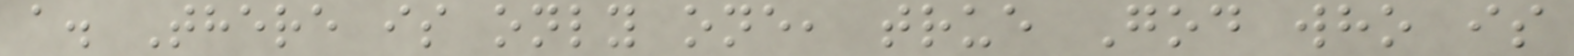a. There is only one, true God who is
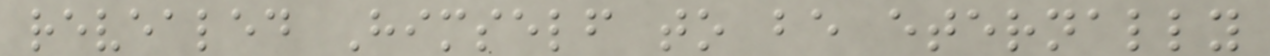revealed Himself to be eternally
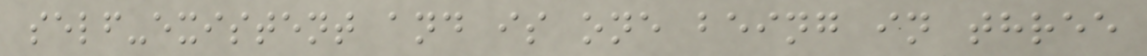self-existent and is one being in three
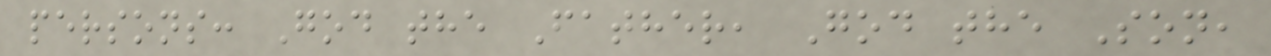persons: God the Father, God the Son,
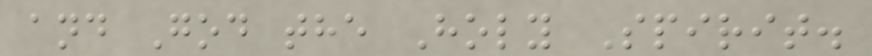and God the Holy Spirit.
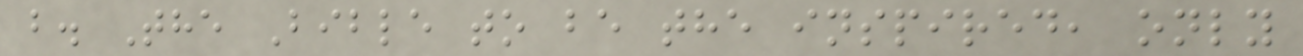b. The Bible to be the inspired, only
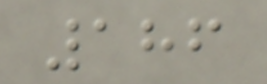186
